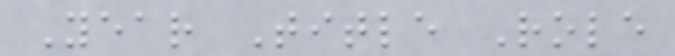Year Title Role
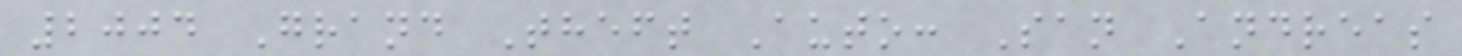2004 Grand Theft Auto: San Andreas
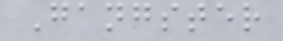Gangster
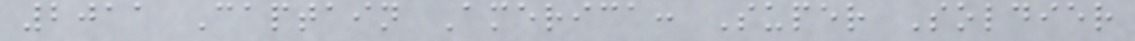2011 Captain America: Super Soldier
